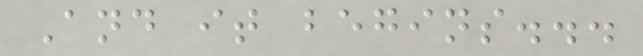And it begins...
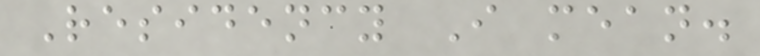Residency I mean.
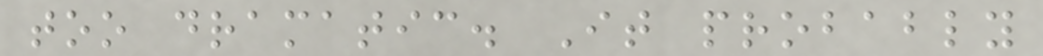too dramatic. It probably
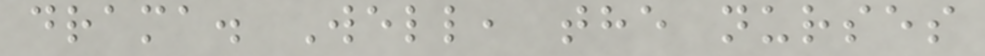drama. Well, the nurses
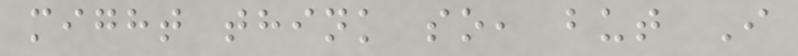might think so, but I
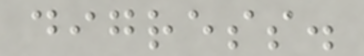digress.
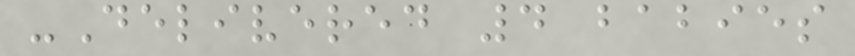-Delivered 4 babies
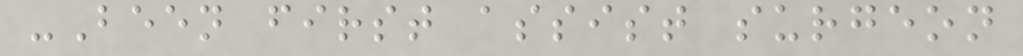-Been first assist surgeon
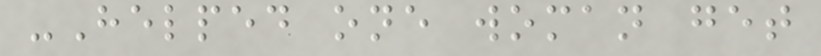-Helped one woman get
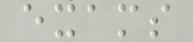exams
